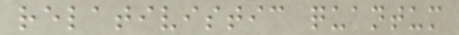relativistic quantum
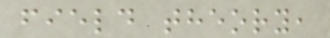field theory,
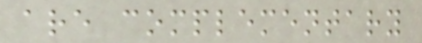are complementary
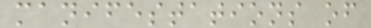manifestations of
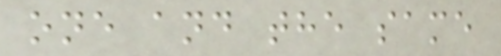one and the same
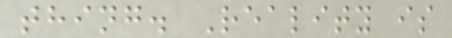thing. Reality is
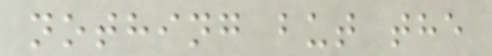nothing but the
